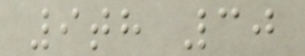9th 30
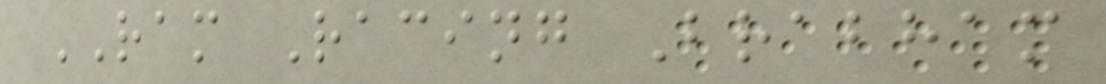RAM Racing Brabham
